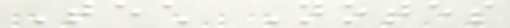Tech Notes
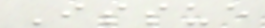Issue
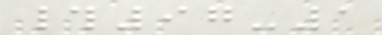#97-1
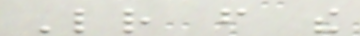Letter from the
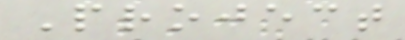Project
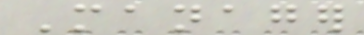Manager
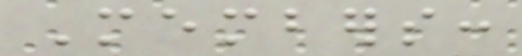Members:
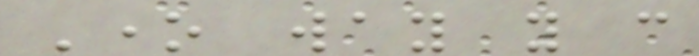One way you can
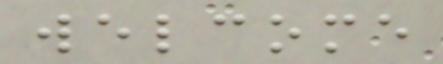welcome
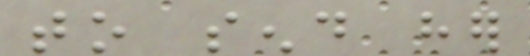to send her
